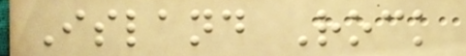Island Rock
